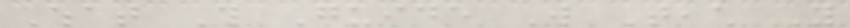What This Guide Will Teach You
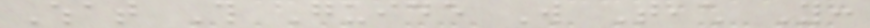What This Guide Will Teach You:
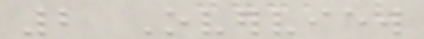2 Overview
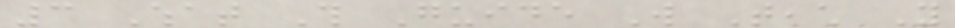3 What This Guide Will Teach You
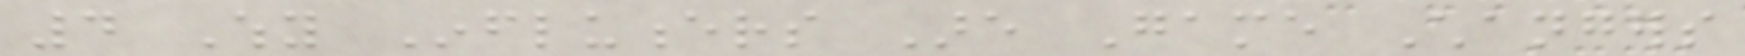4 Why Influencers Are Game Changers
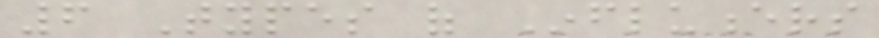6 Types of Influencers
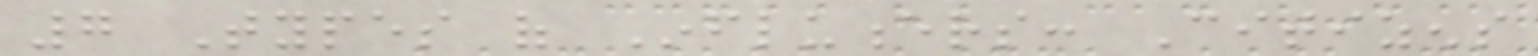7 Types of Influencers: Citizens
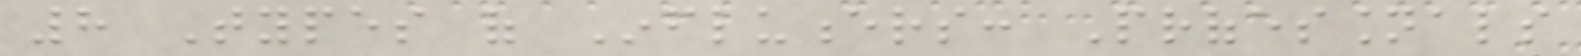8 Types of Influencers: Professionals
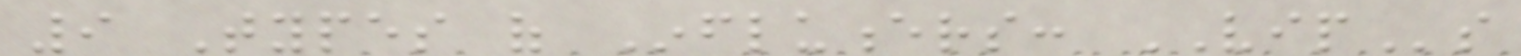9 Types of Influencers: VIPs
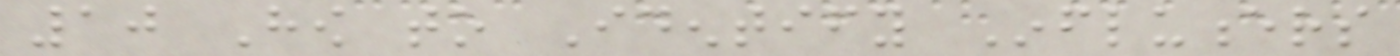10 How to Identify Influencers
